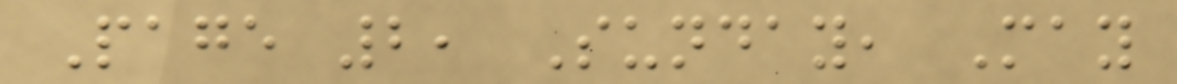Page 2, Sunday, May
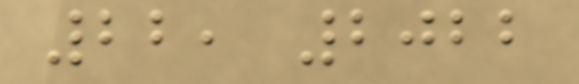22, 2022
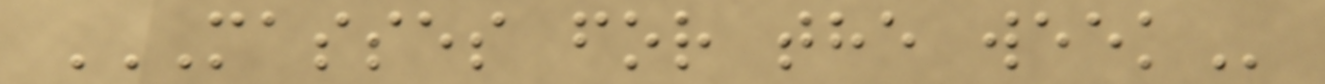MASSES FOR THE WEEK
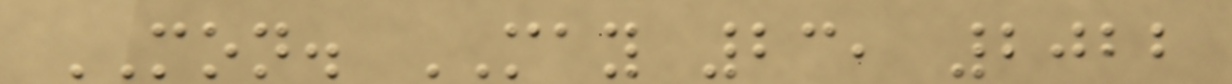MON. MAY 23, 2022
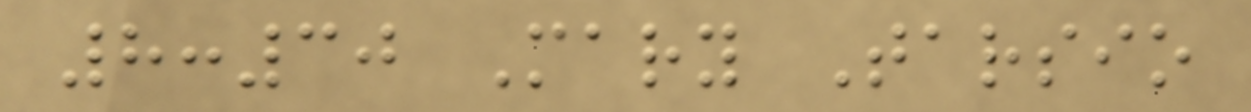8:30 Mary Tarsio
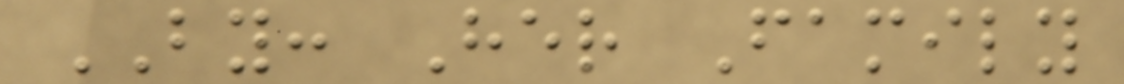BY: Her Family
